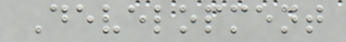Development
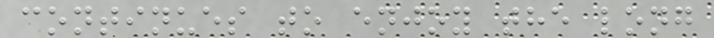continues to enjoy the long
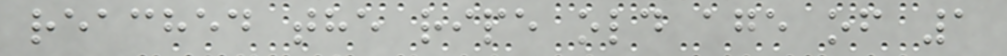reached the ripe old age of 1
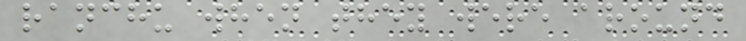ranchu when they were around
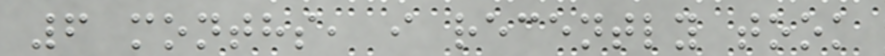6 months, i recently took
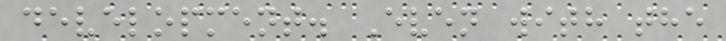development. Even with the
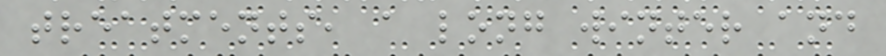treatments, a long winter and
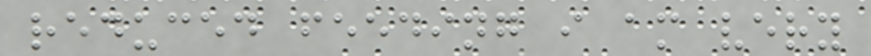reduced feeding i am very
